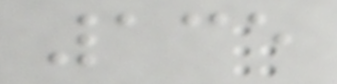135
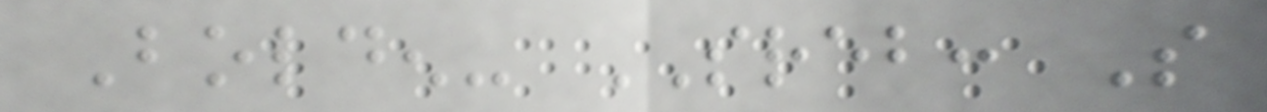Bolden- SREB: So
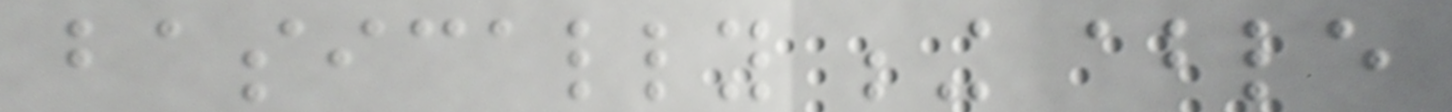basically being able
